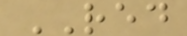RED
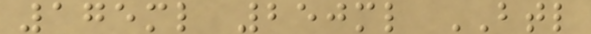175ml 250ml BTL
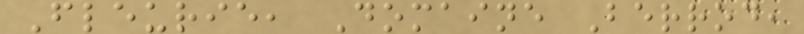Fleurie, Domaine Berrod,
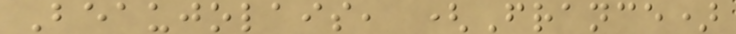Beaujolais, (France)
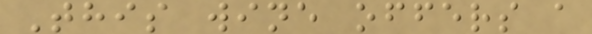This wine offers a
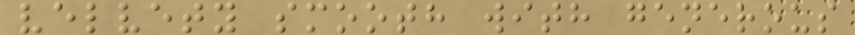velvety smooth with generous
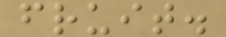fruit.
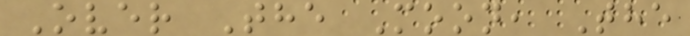Over The Moon, The
